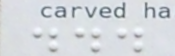...
